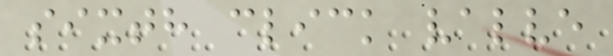sixth click valve
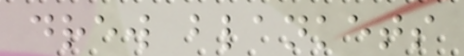drew blankets
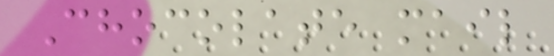Chocolate mail
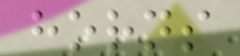horns
